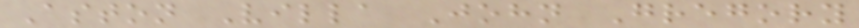Aston Villa John Gregory
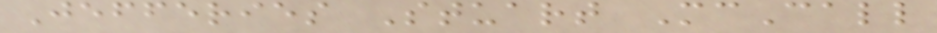Jefferies Stuart McCall
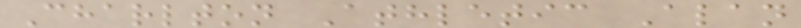Charlton Athletic Alan
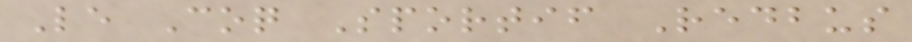Le Coq Sportif Redbus
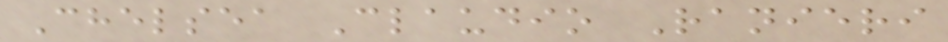Chelsea Claudio Ranieri
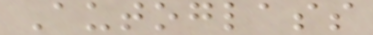Autoglass
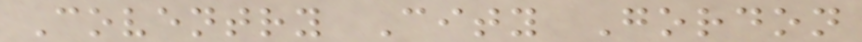Coventry City Gordon
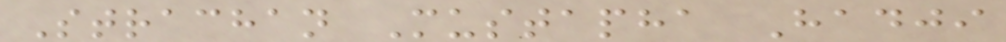Strachan Mustapha Hadji
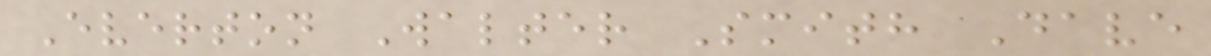Everton Walter Smith Dave
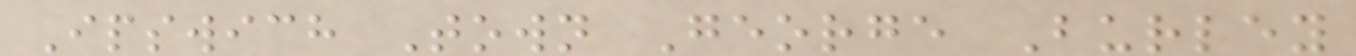Ipswich Town George Burley
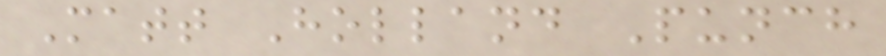Matt Holland Punch
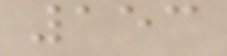153
